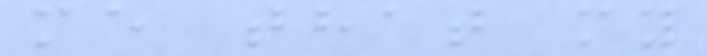me that my
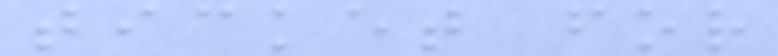ticket for
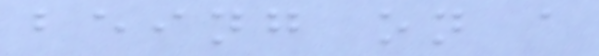being on a
